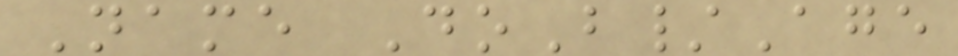Name DoB/Age
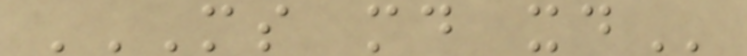MS MD XD
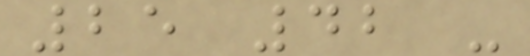25 42 -
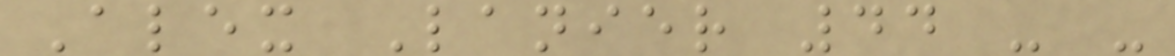Alex Lanier 44 - -
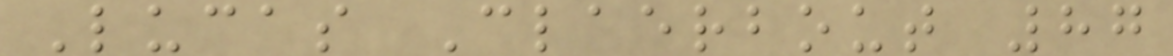Lucas Claerbout 87
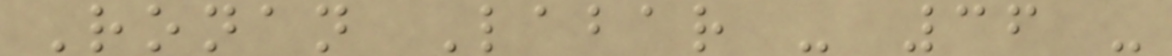Ronan Labar - 36 -
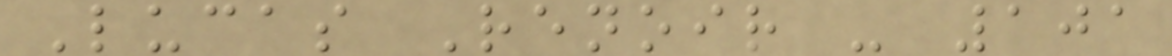Lucas Renoir - 101
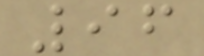96
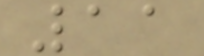11
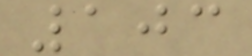103
